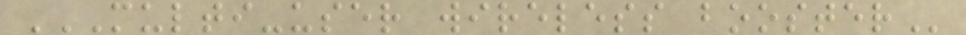MULTI-USER WIRELESS BOOSTER
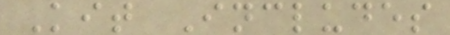Kit Includes
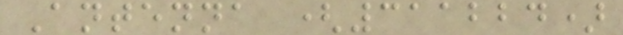Antenna (311224)
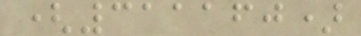(311160)
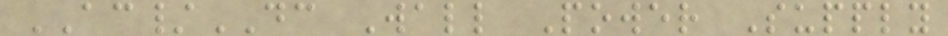AC/DC Wall Power Supply
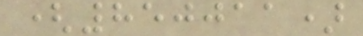(850011)
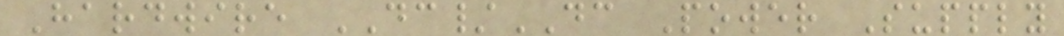Hardwire DC/DC Power Supply
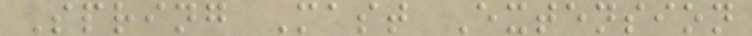Spring Mast Extension
